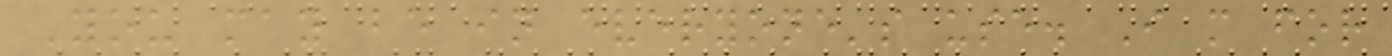You may be in everyone's use. I m for
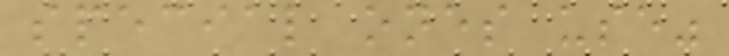special ones use"
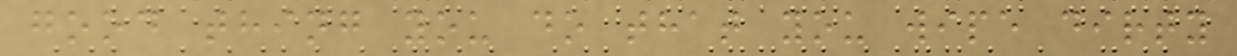good thing you do that you wipe dirty
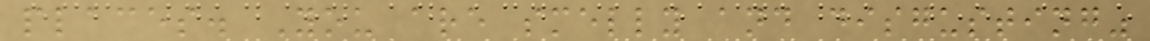places. You are smelly and disgusting"
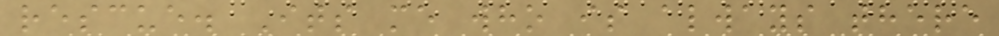rescue. Its me who is always there
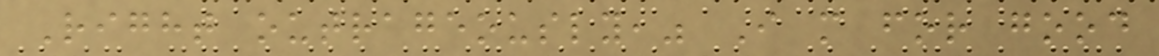Right outrageously," I m for good
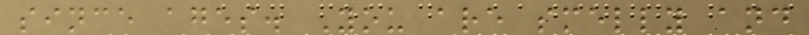since ages. You are smelly and
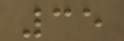35
